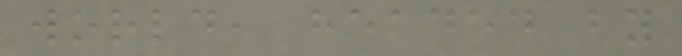world, headed by
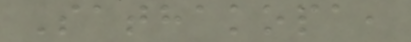Sathakopa,
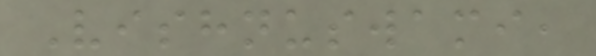Vishnuswami,
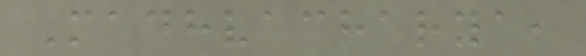Madhvacharya,
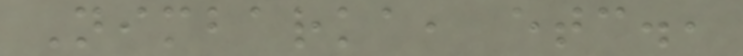Nimbarka, etc.,
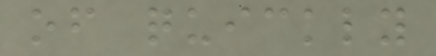of quickly
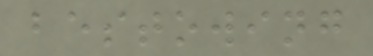bestowing
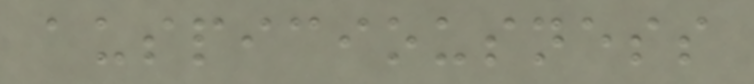auspiciousness
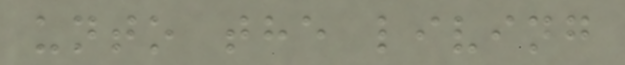unto the living
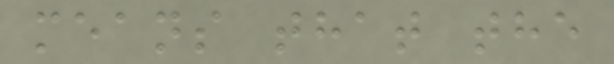means that the
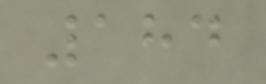184
